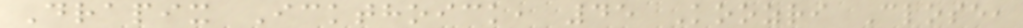Drapix Ickthoick, 45 Koozri Close,
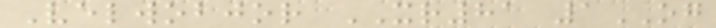Velwobjor XR81 1OG
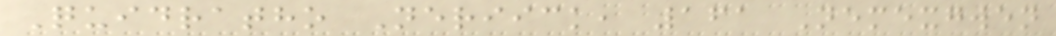Quidratho Neriick, 161 Nemexgwen
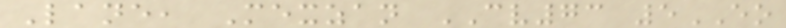Lane, Mexzan CV73 5EO
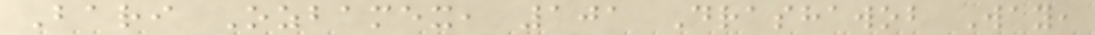Bari Ozbamex, 101 Drashawob Way,
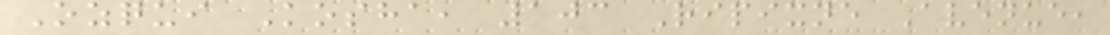Ozqui Kosha, 103 Ripixne Avenue,
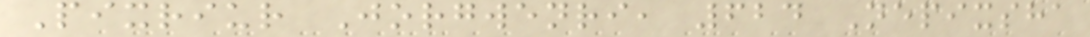Pixriur Jorgwenri, 624 Nepixsha
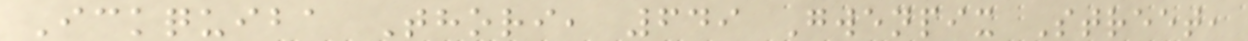Ickquiba Thori, 649 Gwenpix Street,
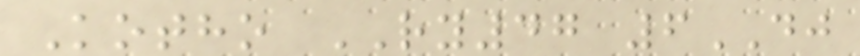Kotho RY47 6DJ
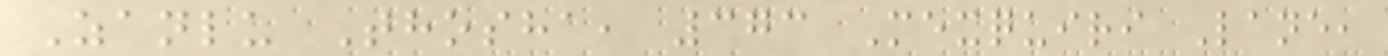Zanlu Thosha, 373 Mexquiri Lane,
